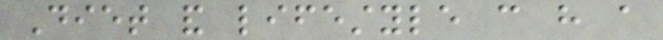Diet and lifestyle can have a
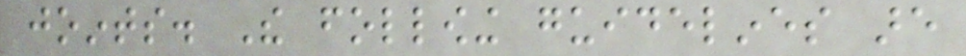joints. The following guidelines are
